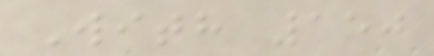With 150
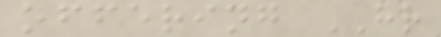offering HR
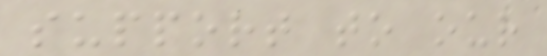support to our
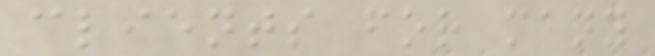clients for many
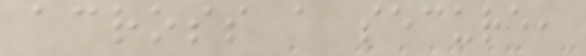across a secure,
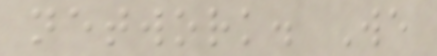network. We
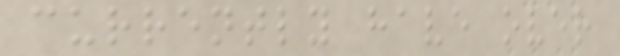currently have over
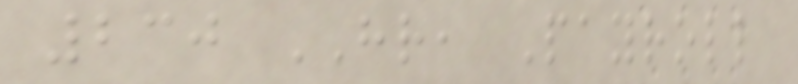230 HR, Payroll
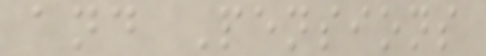and Pensions
